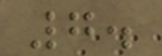7.
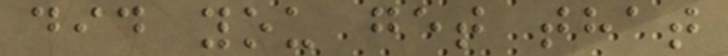did you get that
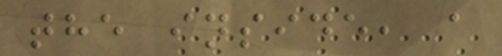the inside, a
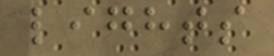lights
